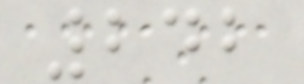242
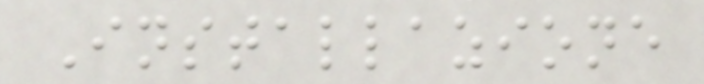Installazione
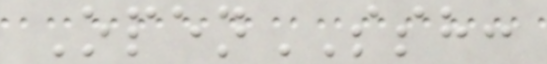OpenSSH:
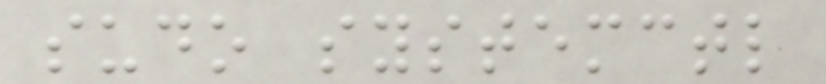sudo systemctl
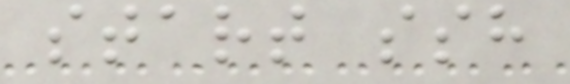start ssh
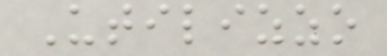Utilizzo
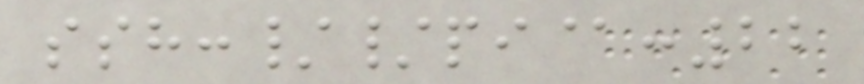ssh://pi@:22
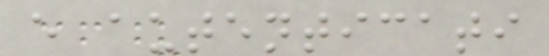e autenticati
